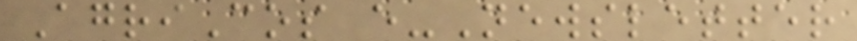AgriCos e-Newsletter
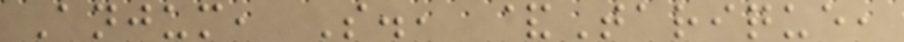Anjum, S., &Tarique,
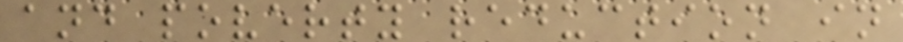and poverty reduction in
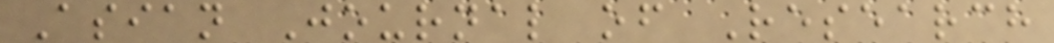Asian Journal of Research
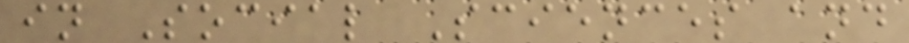in Social Sciences and
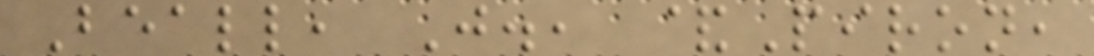Beall, J., &Piron,
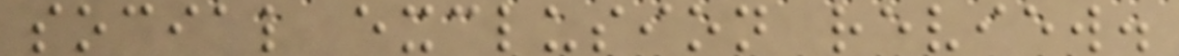social exclusion review.
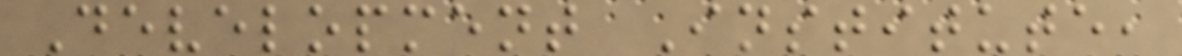Development Institute,
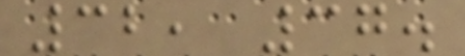32, 37.
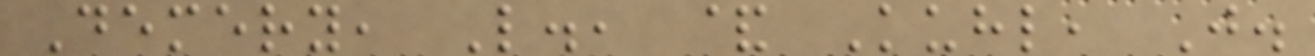Demery, L., & Kuhl, J.
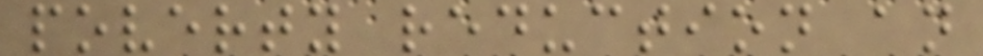poverty reduction an
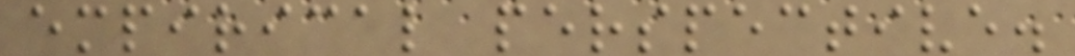empirical perspective.
